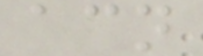acn
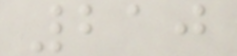210
